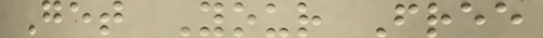Get Your Free
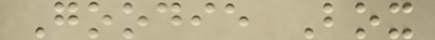Goodie Box
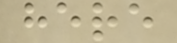here
